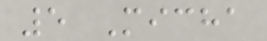5 Micha
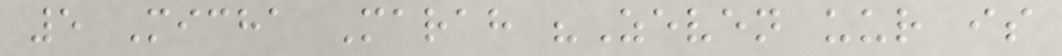5 Micha Marah "Zeven uur is
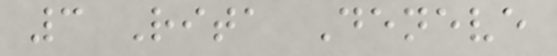3 Rita Deneve
